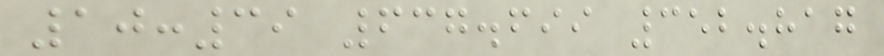10:39 637.699 352.817
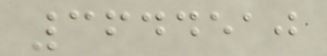3644510
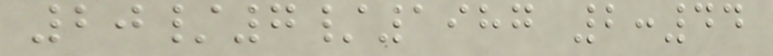20/7/1987 2:44
